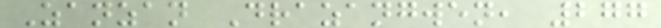Zanzan Drazangwen, 277
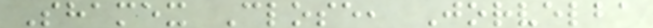Shamex Close, Jorvelba
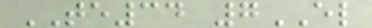TE34 7EL
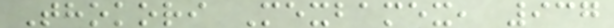Thokori Mexbamex, 937
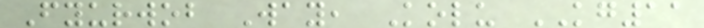Fyurwob Way, Kolu KG11
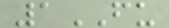1FU
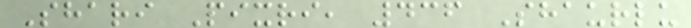Shari Pixri, 436 Shaurlu
